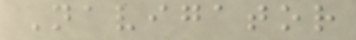Navigator
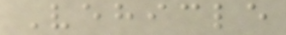Vehicle
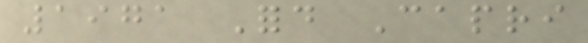1971 Ford Capri
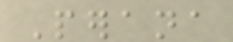Perana
